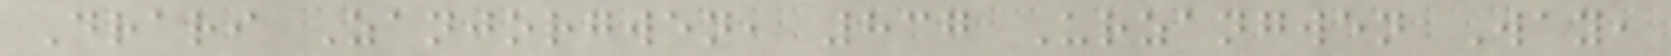Drari Zanjorgwen, 837 Urzangwen Way,
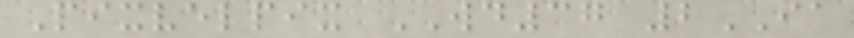Pixvelpix WD37 2IA
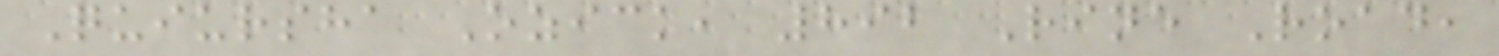Quiursha Ozick, 892 Rine Road,
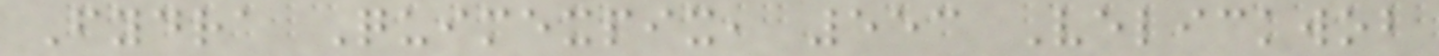Fydra Quimexpix, 553 Velickwob
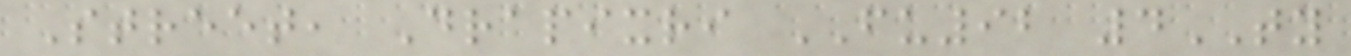Street, Drapixri FU92 4TY
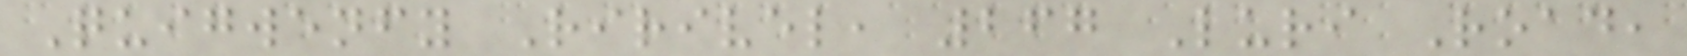Quigwenfy Ririvel, 267 Luri Road,
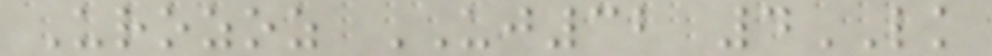Urozoz UJ32 4LK
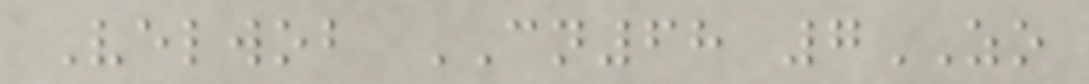Velwob CN68 7ZO
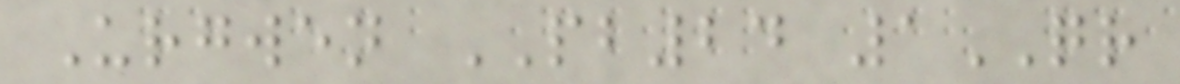Urgwen PB24 1QR
